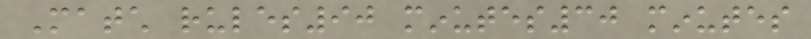Match rules90 minutes30 minutes
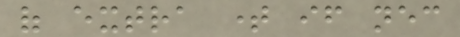of extra time if necessary
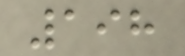198
